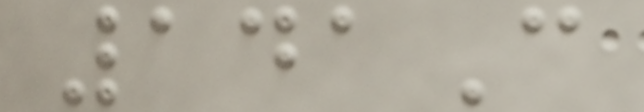141C
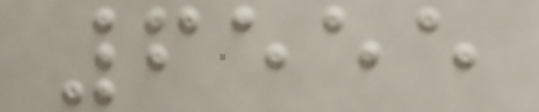6555
